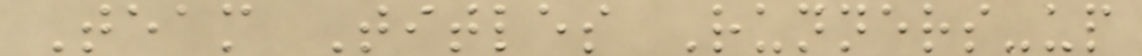Team Titles Runners-up
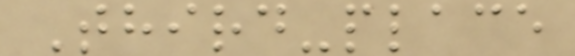Third-place
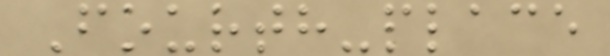Fourth-place
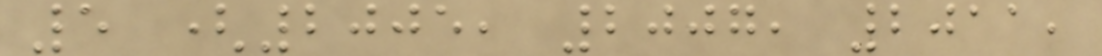5 (2005, 2007, 2011,
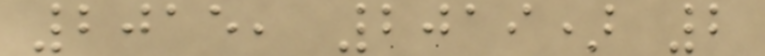2015, 2019) 2
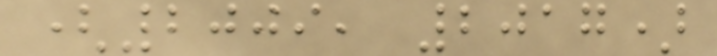(2009, 2017)
